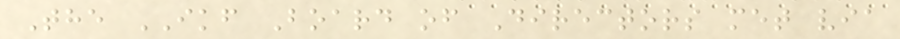The IKF Board of Directors met via
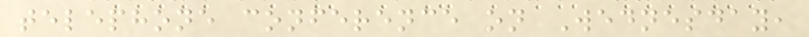telephone conference on Wednesday,
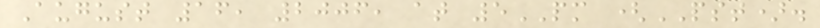August 16, 2006, at 5PM (PST).
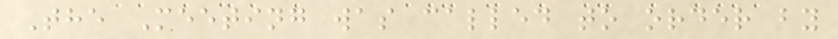The Meeting was called to order by
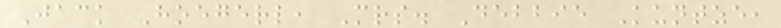Jack Hoegerl, Mrs. Debbie Kuntze,
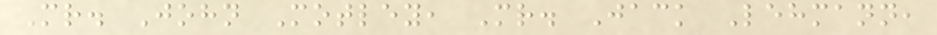Mr. John Motley, Mr. Jack Lehmann,
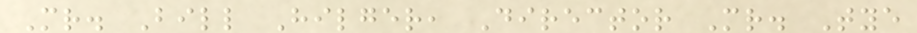Mr. Bill Hilger, Director Mr. Tye
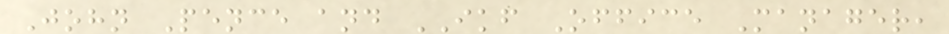John Pence and IKF Office Manager,
